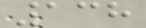138
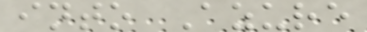into Azure
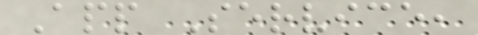App Service,
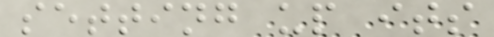setting up its
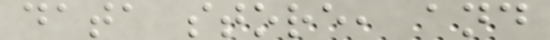data store, and
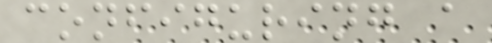configuring a
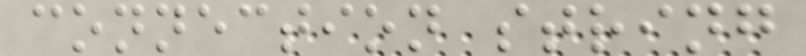connection string
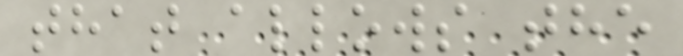that allows the
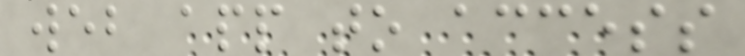web app to access
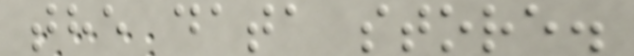the data store.
